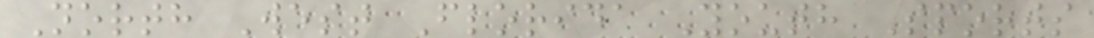North West Florida Youth Sports
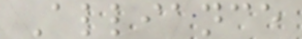Alliance
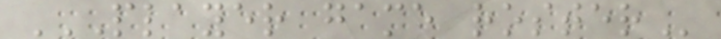PLAYER GAME ROSTER
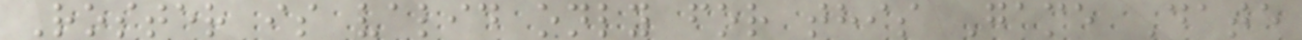Roster is valid only for this Game Date
